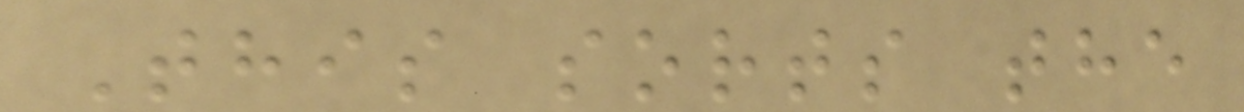This sorts the
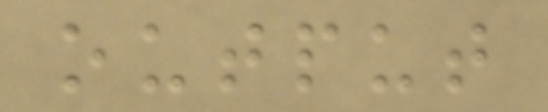output
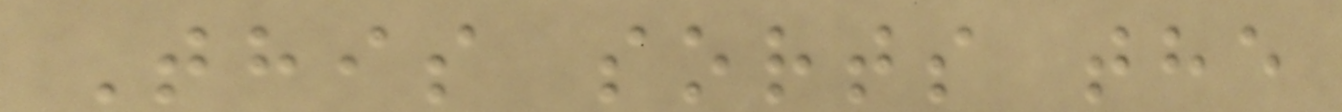This sorts the
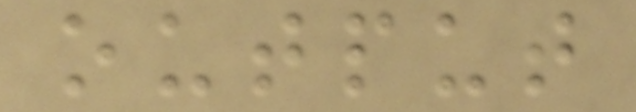output
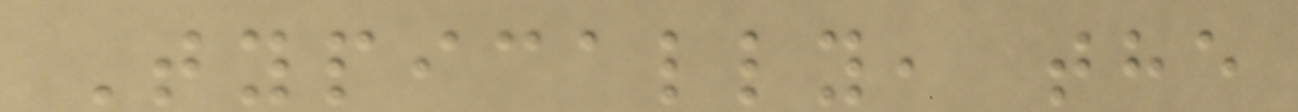Typically, the
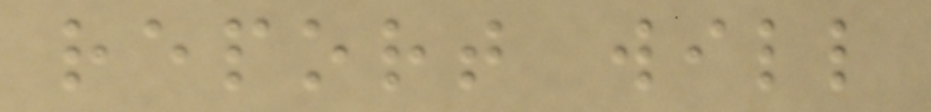report will
